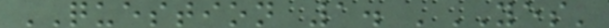QUESTION 1. 'YES'
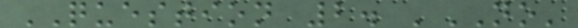QUESTION 2. 'NO'
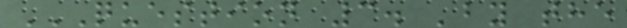QUESTION 3. 'BY THE
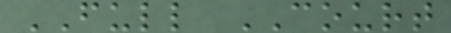FULL COURT
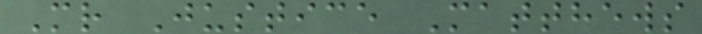Mr Justice Matthews
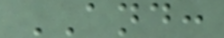AND:
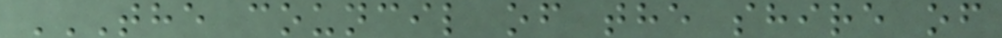THE COUNCIL OF THE SHIRE OF
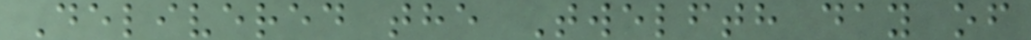Delivered the Twelfth day of
